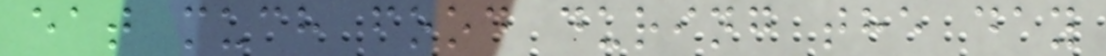eat much food during the day
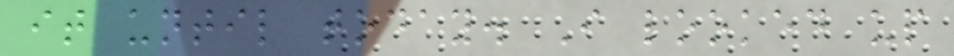it until today. I looked up
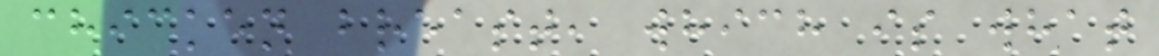chicken breast, which is what
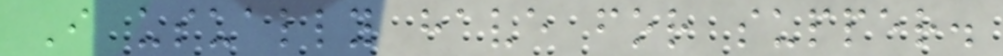I usually have for supper.
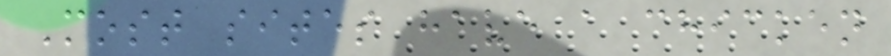Most sites have a chicken
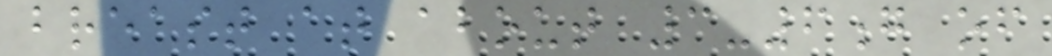breast at about 3-6g of
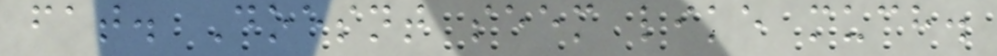fat. Doesnt seem like much.
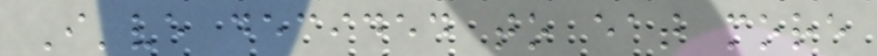I've decided to eat more
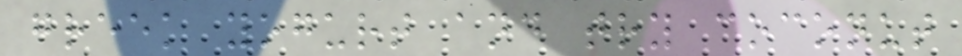greek yogurt and try coconut
